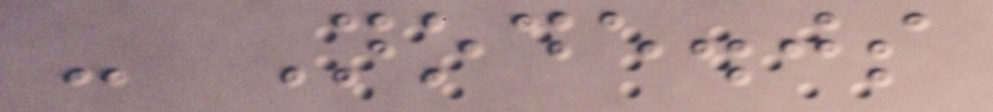- Node.js
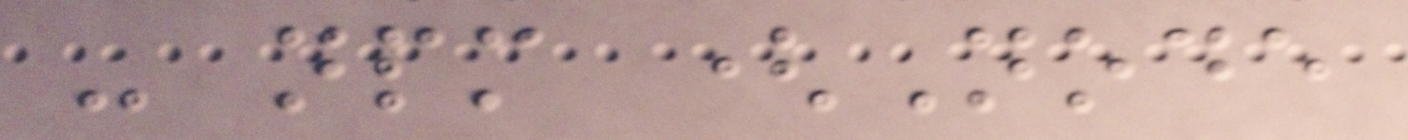- npm (Node
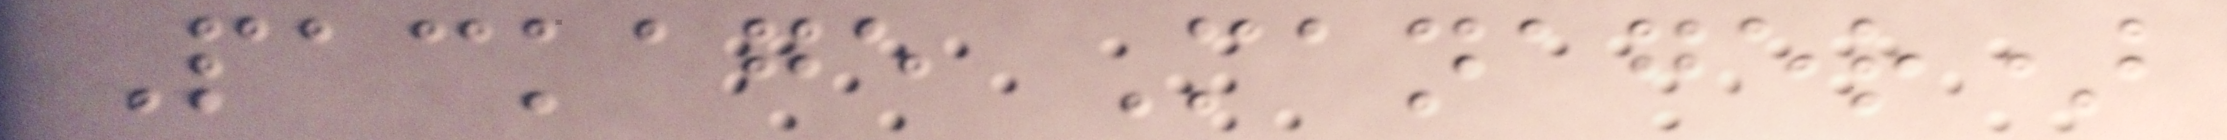Package Manager)
